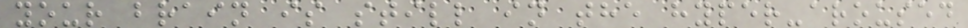your brain is still in the hyper-aroused
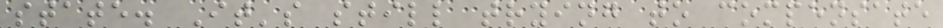state. It's still trying to compensate
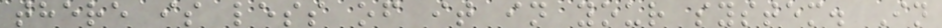there is less of it in your system. In
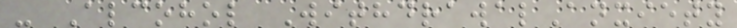- Alcohol WithdrawalAnxiety
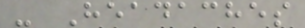- Headaches
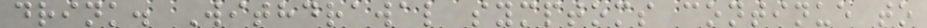drink. Withdrawal symptoms continue to
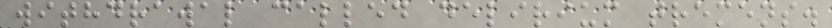withdrawal called delirium tremens.
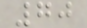70
